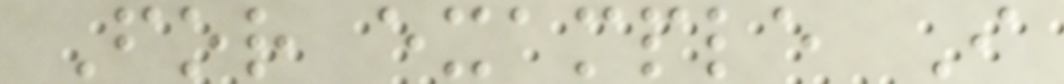For example I
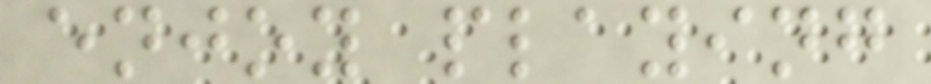enjoy playing
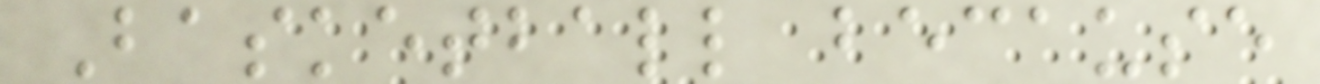Basketball because
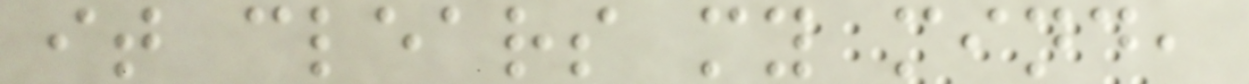it clears my mind,
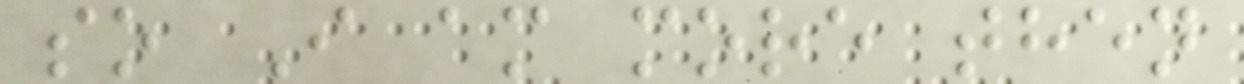so I am more then
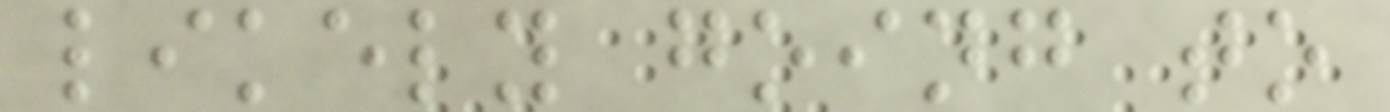likely going to
